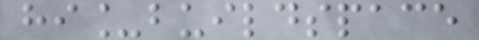hi_buildspace
